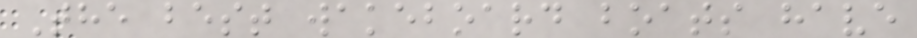The best wakeboard boats have
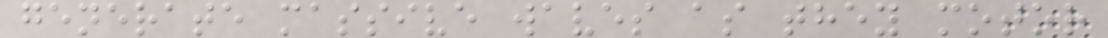generate massive waves as they motor
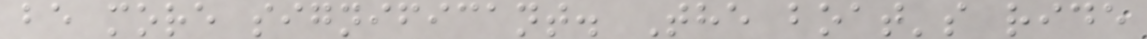be more significant. The boat's ride
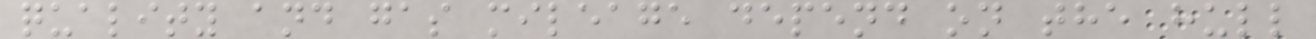quality and gas mileage depend on the hull
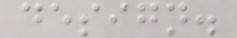design.
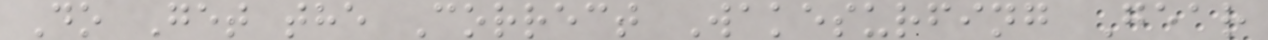Do Get the Correct Wakesurfing Gear
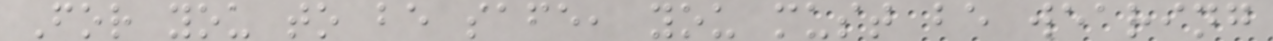For you to be safe, you must be wearing
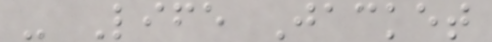- Life Jacket
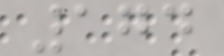174
